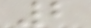2
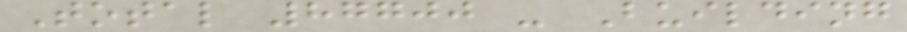Total 87700 - Building
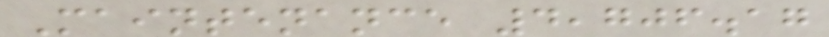Maintenance 4,706.17
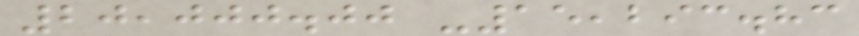20,000.00 -15,293.83
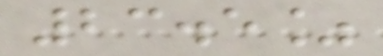23.5%
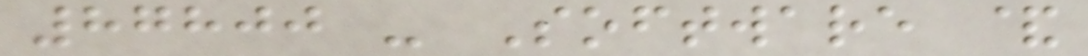87800 - Software &
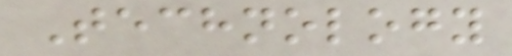Technology
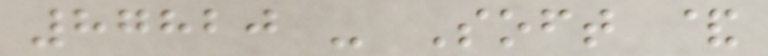87820 - Soft &
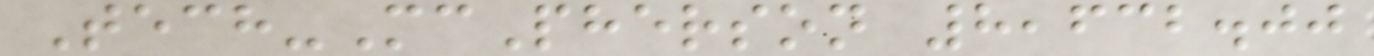Tech-McPherson 8,632.00
